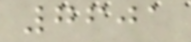7601
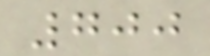700
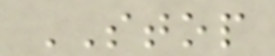STOP
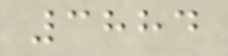3884
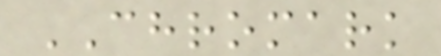CHROMARK
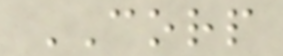CORP
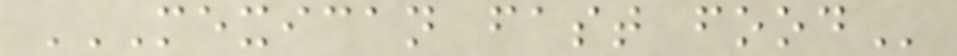MEXICAN FAST FOOD
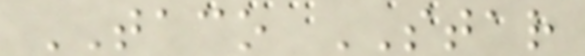TACO STAR
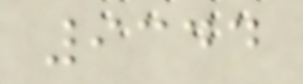9344
